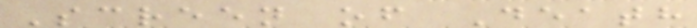Screen of Death
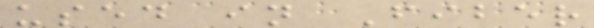used in Fiber
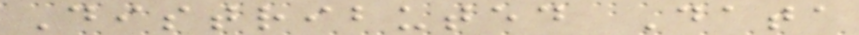Distributed Data
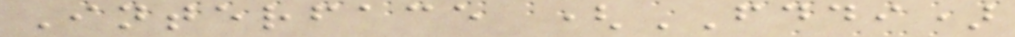Interface (FDDI)
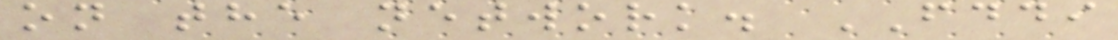on the network. FDDI
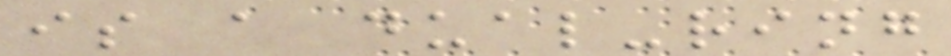is a dual-ring
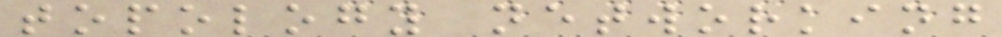topology networking
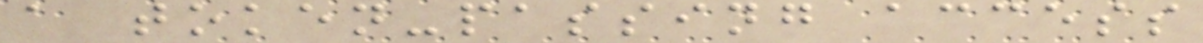a token-passing access
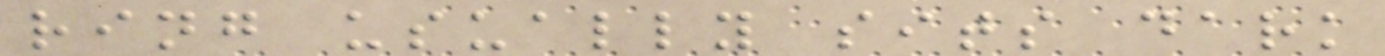ring usually sits dark
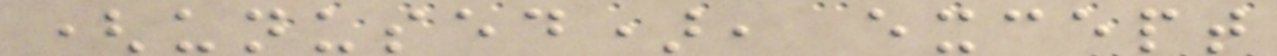(unused), except
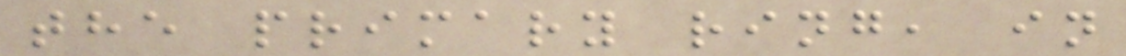the primary ring, in
